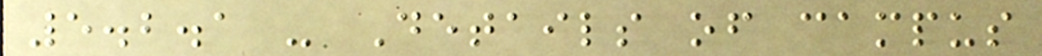5.2.1 - Details of campus
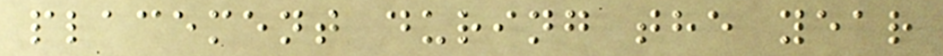placement during the year
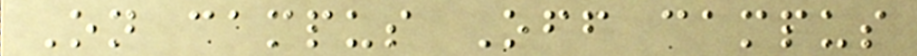On campus Off campus
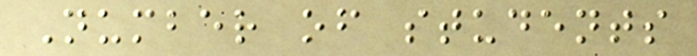Number of students
